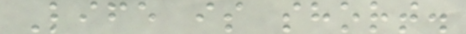Life is short.
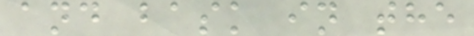and bask in the
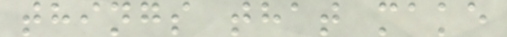things that make
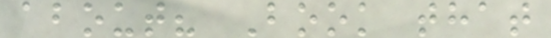about? Book that
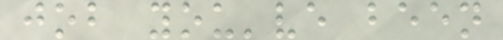job you've been
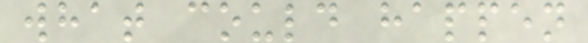what could happen
